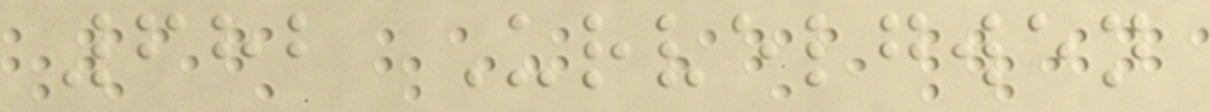682 Urvelgwen
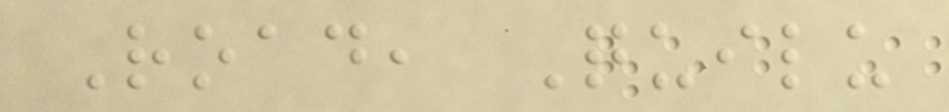Road, Quilu
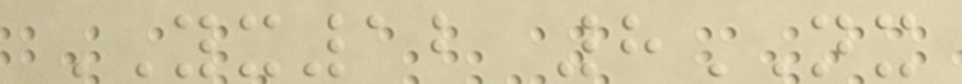YX12 8NX
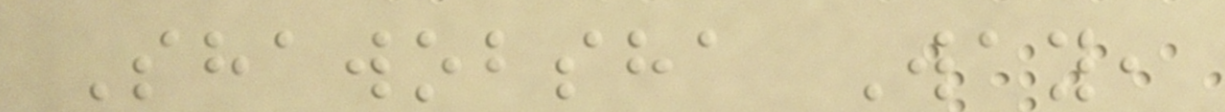Shawobsha Way,
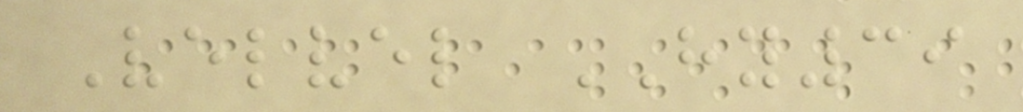Velvel HY39
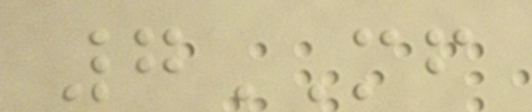7MF
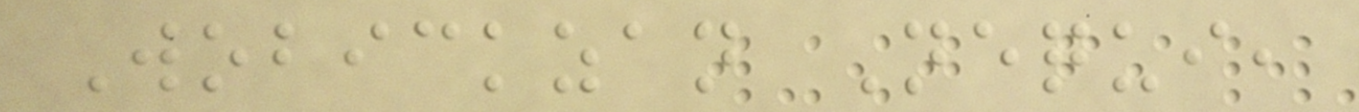Wobickzan Nequi,
